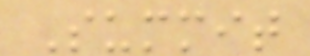Summit
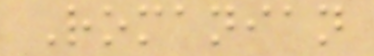Romanian
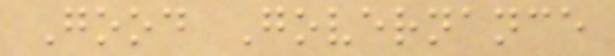Good Governance
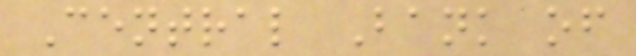Central Bank of
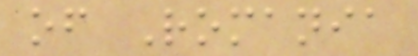of Romania
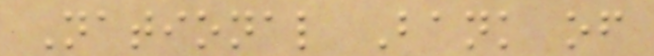National Bank of
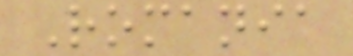Romania
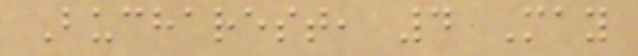Bucharest, 4 May
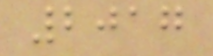2017
